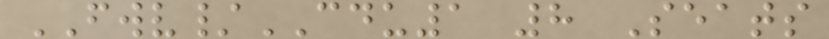FWV/CDU1 8 Seats
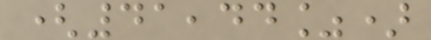(41,44%)
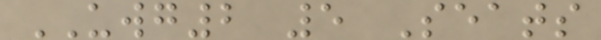UWG2 5 Seats
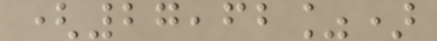(27,62%)
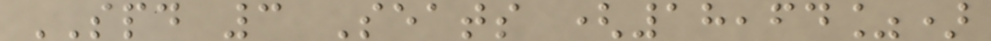SPD 3 Seats (18,64%)
